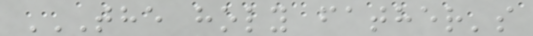THE HOLY FATHER'S
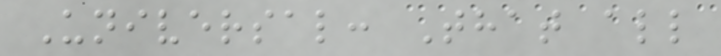Universal: That all
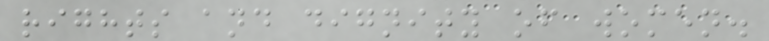rights and dignity of women.
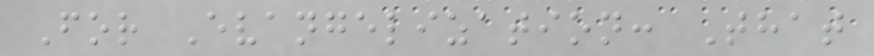For Evangelization: That
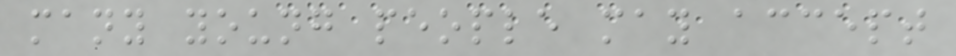many young people may accept
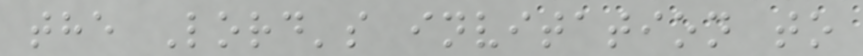the Lord's invitation to
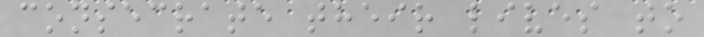consecrate their lives to
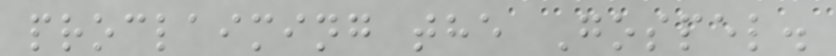proclaiming the Gospel.
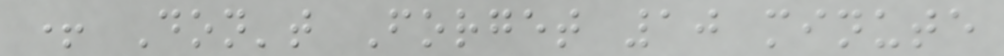+ Don't Forget 10 minute
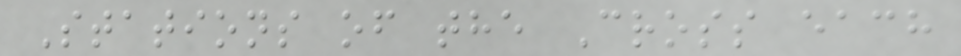Stations of the Cross each
